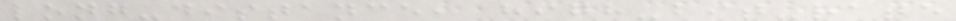long-distance, high-bit-rate
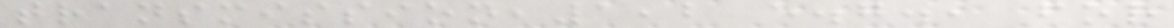transmission,1,2 e.g., for
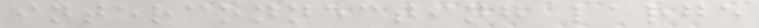interconnecting large
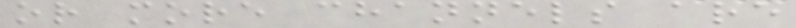or more channels are
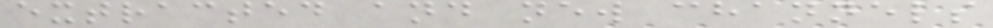extracted and new channels
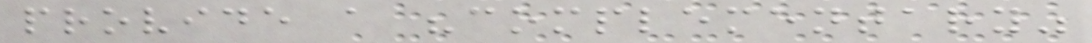provide a "complementary"
